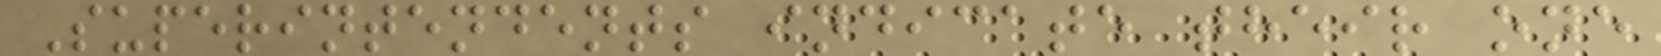Superintendents indicate their one
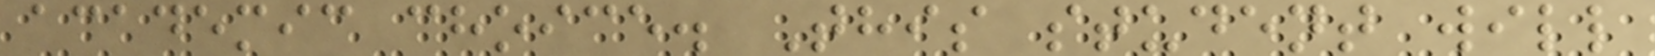academic choice. This student will
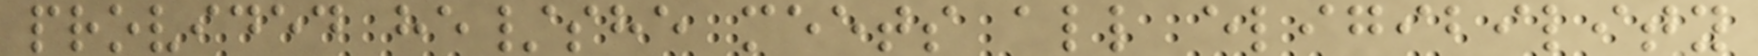provided he/she meets all eligibility
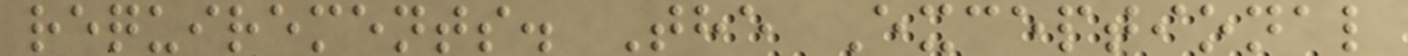requirements. The Exceptional
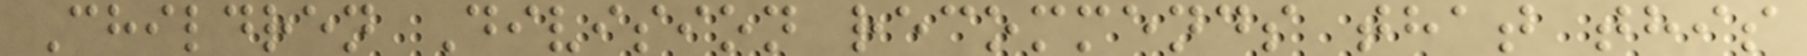Children Division recommends that this
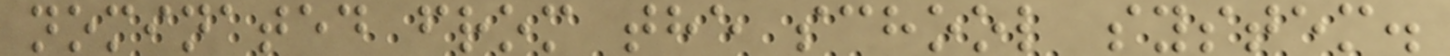nominated from the school system.
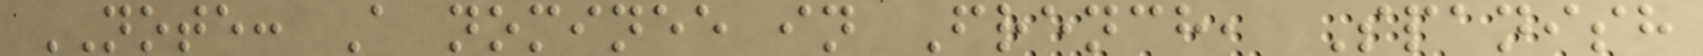NOTE: A nominee in French, Spanish
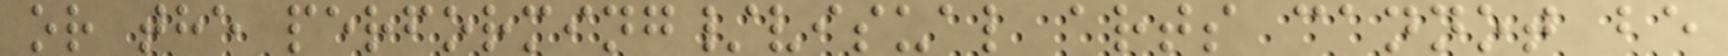or the performing/visual arts cannot be
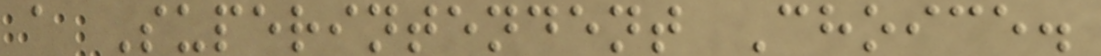a Superintendent Choice.
